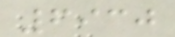6930
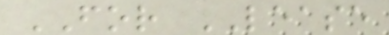FOR LEASE
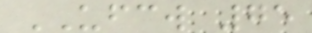UFCW 75
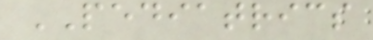PEDIATRICS
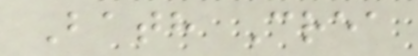Bath Crea
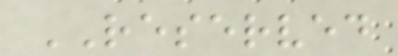RESERVED
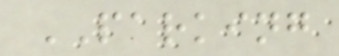PARKING
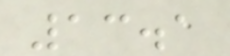13.1
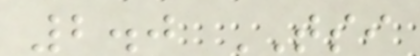2.0 TSI
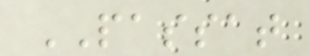PASSAT
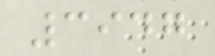3947
